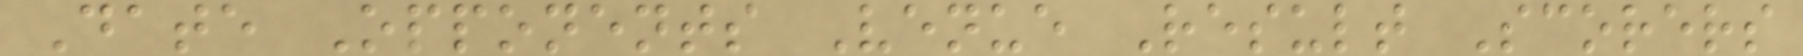Date Opponents Venue Result Scorers
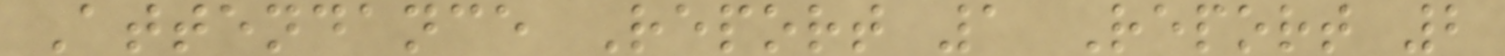Attendance Report 1 Report 2
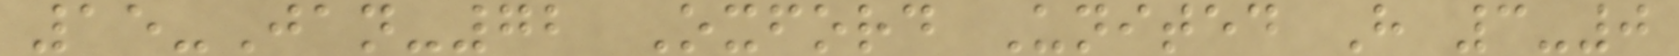15-Jan-72 Oxford United H 3-0
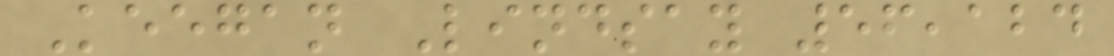Keegan Lindsay 56,124
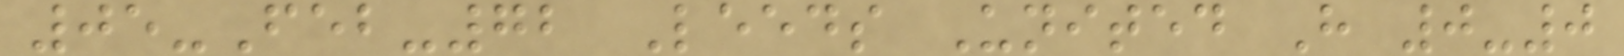05-Feb-72 Leeds United H 0-0
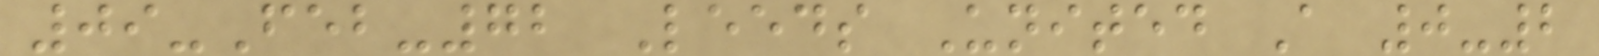09-Feb-72 Leeds United A 0-2
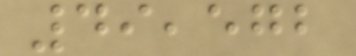49,572
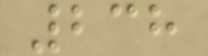238
